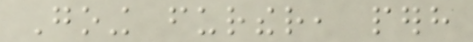Going further, perhaps
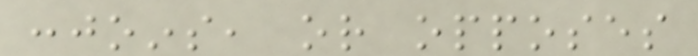conjoins, or opposes
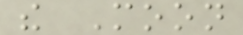the Moon
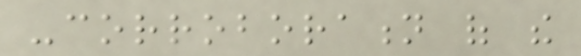-corroboration of the
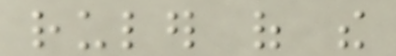ruler of the
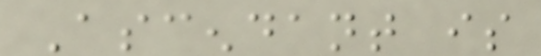Ascendant is
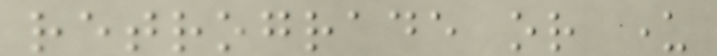retrograde or under
